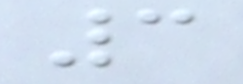3
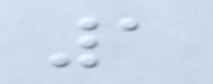1
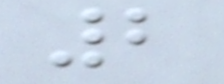2
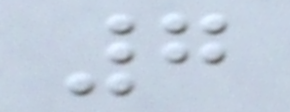7
